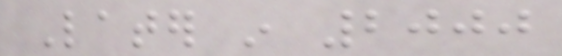Later in 2000
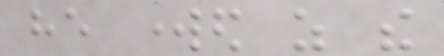he worked as the
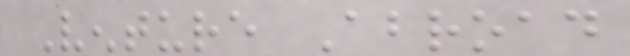Venture Abroad
